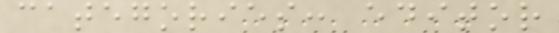categories: editor
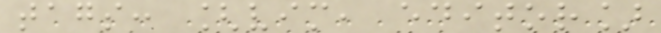tags: [vim, editor]
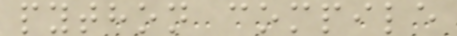python compile
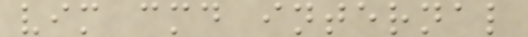vim cmd internal
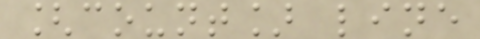[count] line
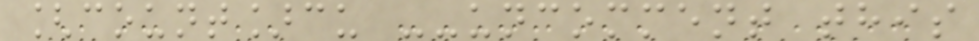[count]cu --uncomment this
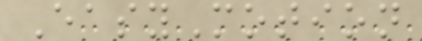EasyMotion
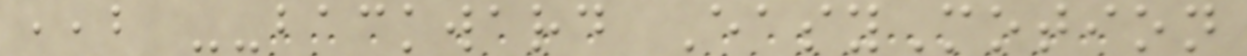,,b --backward EasyMotion
